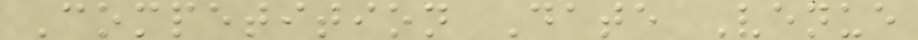Competition Date Venue
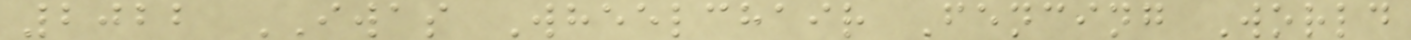2022 IWAS Wheelchair Fencing World
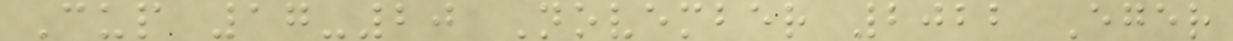Cup 17-20 November 2022 Eger
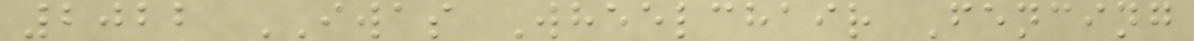2022 IWAS Wheelchair Fencing
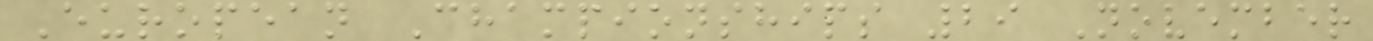European Championships 29 November
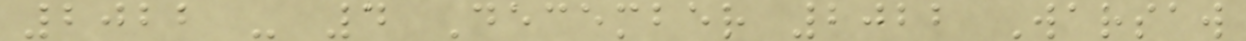2022 - 4 December 2022 Warsaw
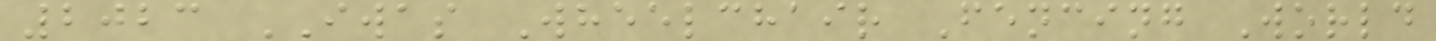2023 IWAS Wheelchair Fencing World
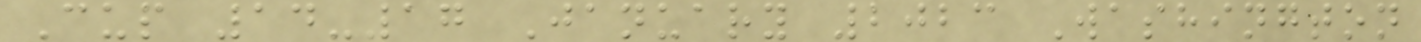Cup 14-17 January 2023 Washington
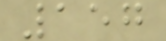157
